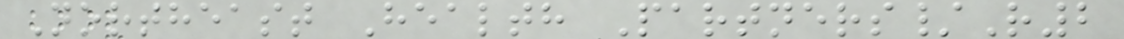Northeast Health Partners/R2
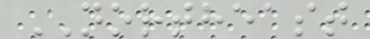NORTHEAST
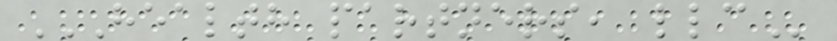HEALTH PARTNERS, LLC
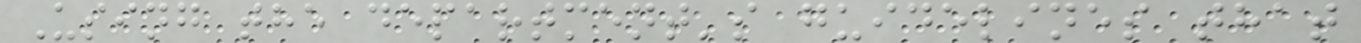Using the department's guidelines that
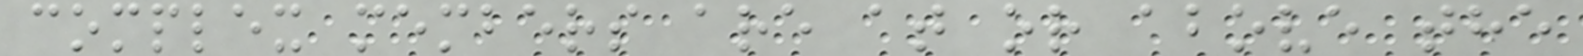complex members are at or above the
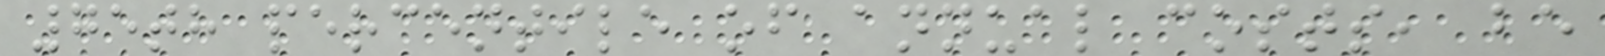75th percentile of annual costs, be
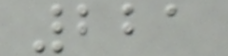221
